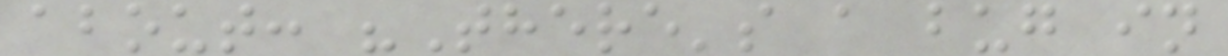about: "There's a bug in
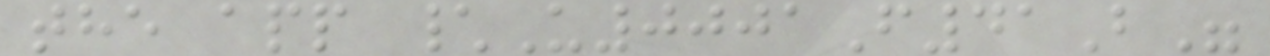the app \U0001F41B"
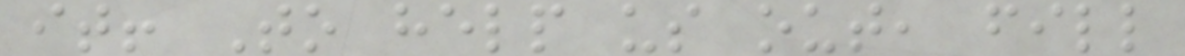it! To help us out, fill
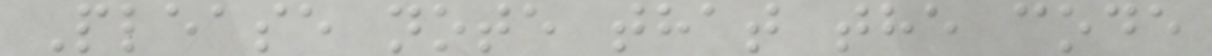Please note that the code
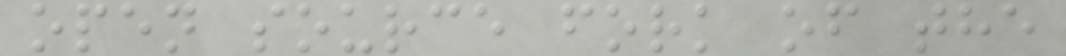open source fork of the
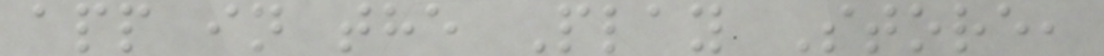app in the Play Store,
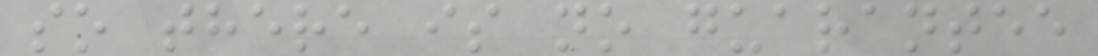so there is no guarantee
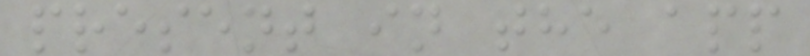present in the app
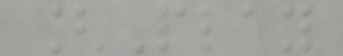[Play
